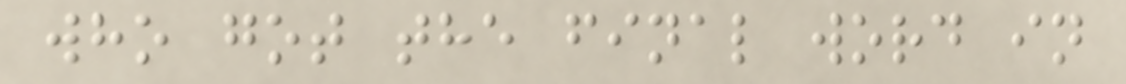who got the final word in
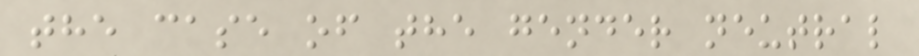the case of the gender neutral
